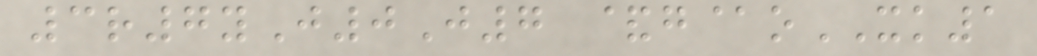3r7yJ0J7 &g@oXK1
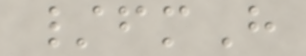/fmH
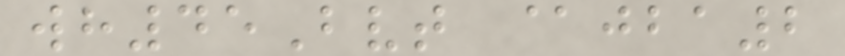wh45Bvt @jba2
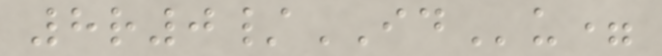8r0/IDu=
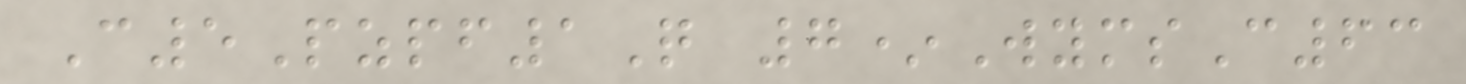C5Pzpf1Q 7*WymsC63
